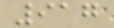917
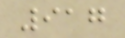917
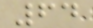64
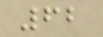62
